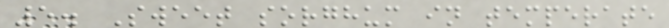5. Sweet sorghum in temperate
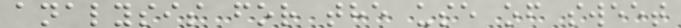analysis for the use of sweet
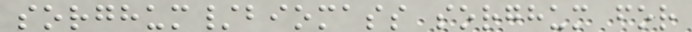sorghum/biomass sorghum for
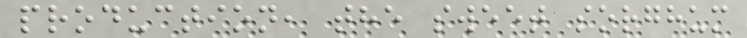production, the sweet sorghum
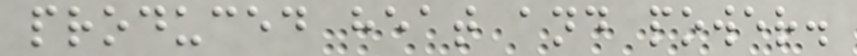produced heat and power.
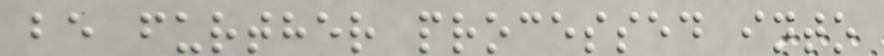be further processed into
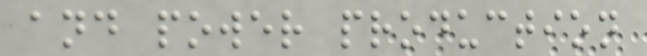and power production
